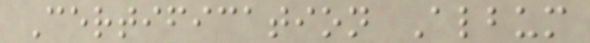Certification Album
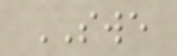SWE
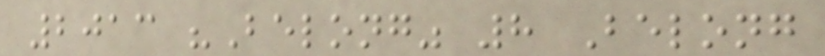2013 "Belong" 8 Belong
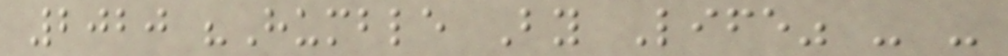2020 "Humble By Life" - -
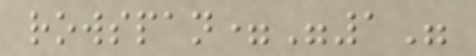rowspan="1"
